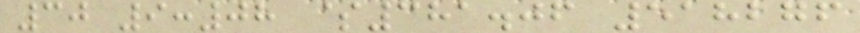30 9:08 $381.06 518276
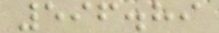596.89
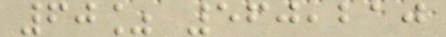60% 560,210
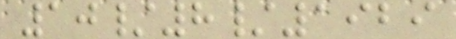10/8/1929
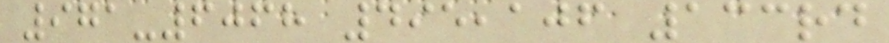971-6068 495,106 133rd
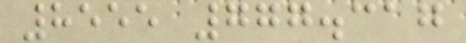8555 777.317
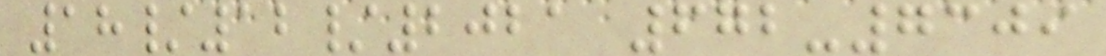18/12/2021 672-7309
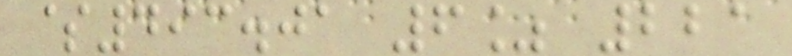$493.01 6% 221
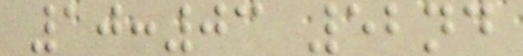10:03 52nd
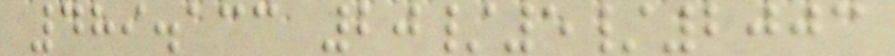489.133 20/5/2003
